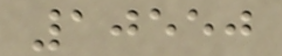10550
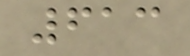613
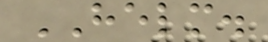HELM.
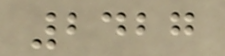2427
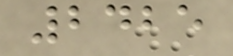2425
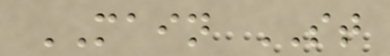MAIN ST
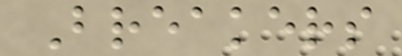Breakers
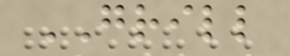GRILL
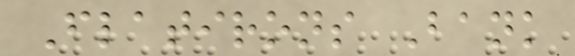Flatirons Bank
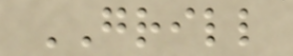GRILL
